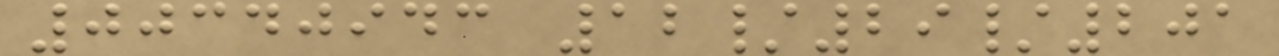00340943 12/29/201
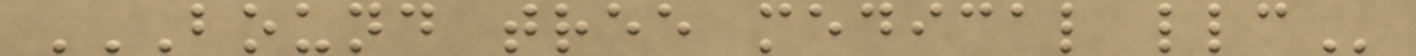BOUND TREE MEDICAL LLC
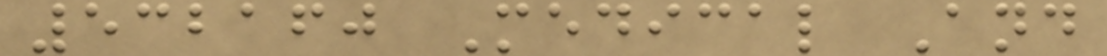532160 Medical And
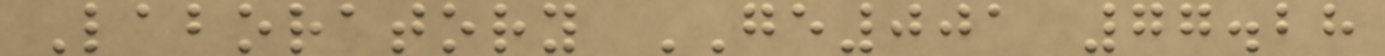Laboratory GE001 77.28
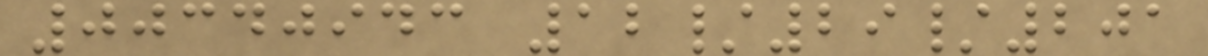00340943 12/29/201
